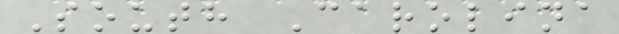South Carolina
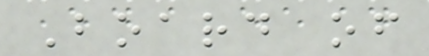Board of
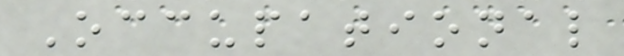Occupational
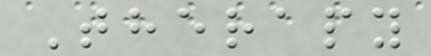Therapy
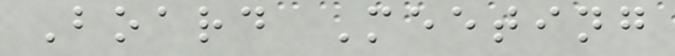Board Meeting
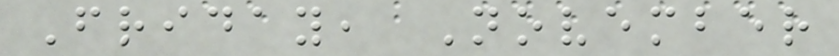Friday, November
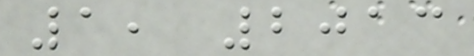1, 2013
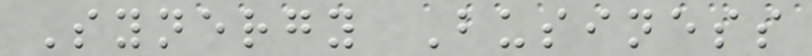Synergy Business
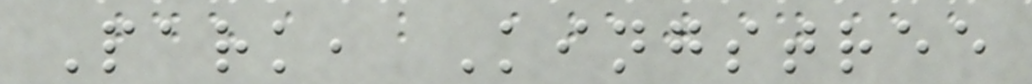Park, Kingstree
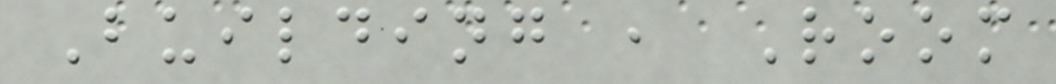Building , Room
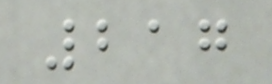217
